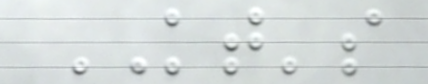KT's
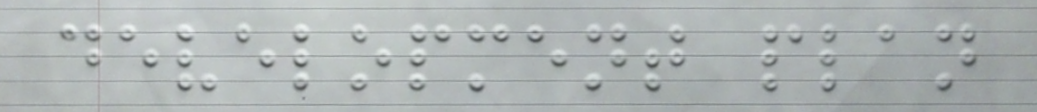development plan
